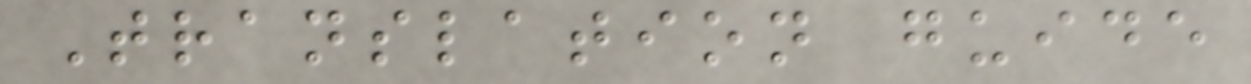Translation guide
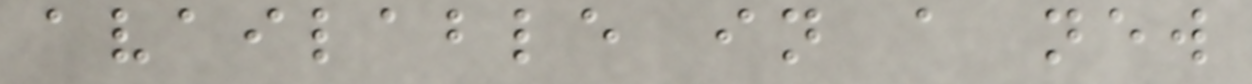available in a new
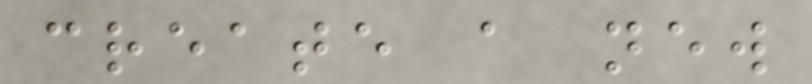create a new
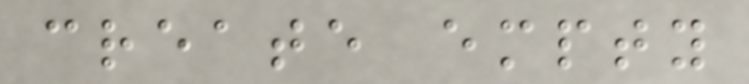create empty
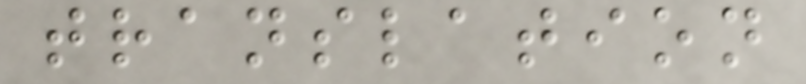translation
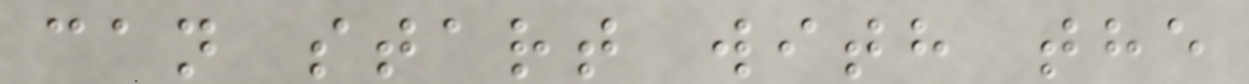can start with the
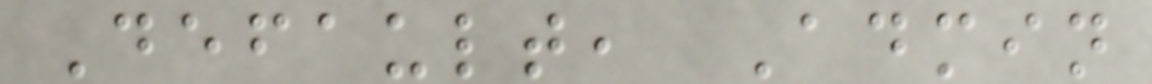Default, Admin
